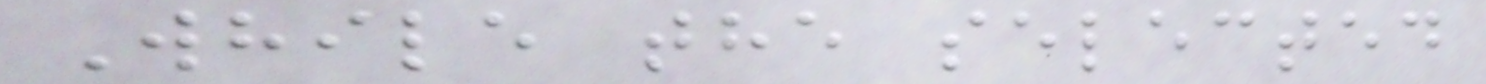While the selected
